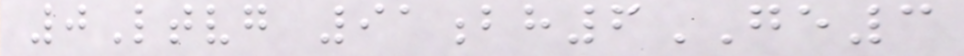0Ltvg 91bh6GE3
